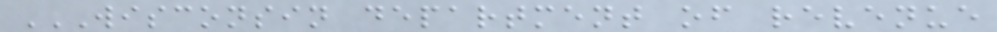WISCONSIN DEPARTMENT OF REVENUE
